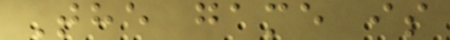The game is
